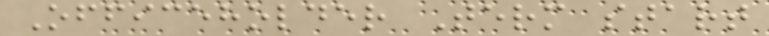Officeholder Term start
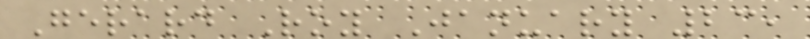Gerard Roy January 23,
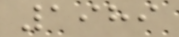1989
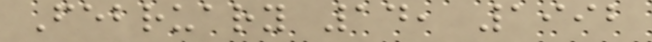February 14, 1992
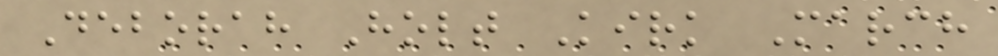Deborah Holt Kirk March
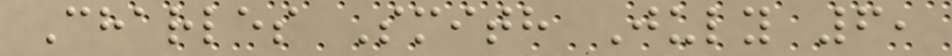Charles Smith July 6,
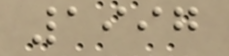1997
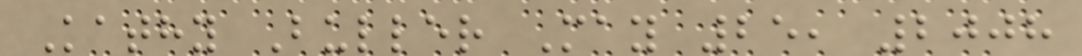Kathy Buller May 25, 2008
